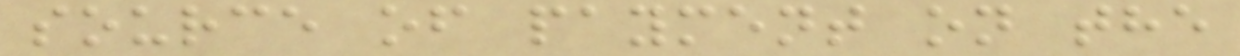source of payment on the
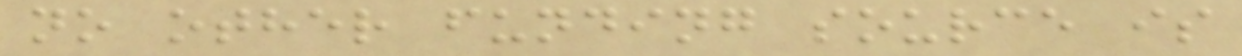no other funding source is
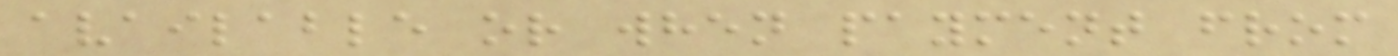available or when payment from
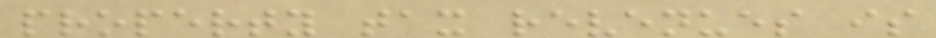property tax revenues is
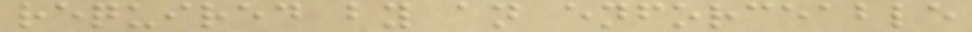required by an enforceable
